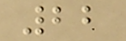22
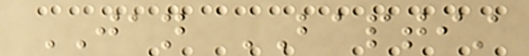JAN BAPTIST
